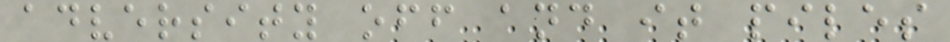adversity off and it piles
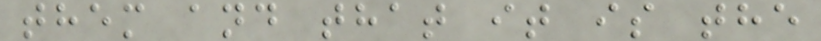them and that it is the
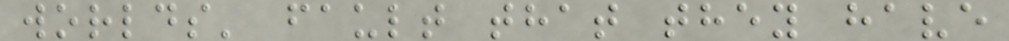worlds' fault that they have
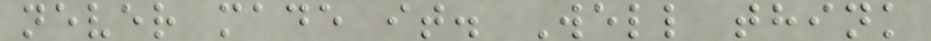never made it. Well think
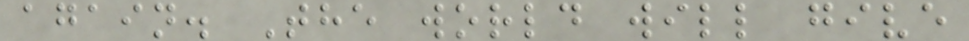again. The world will give
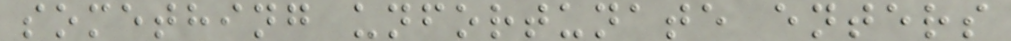something unfortunate enters
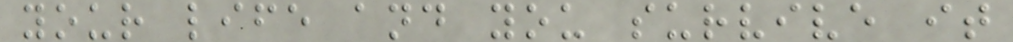your life and you survive it
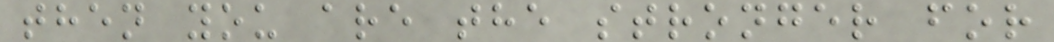then you are the stronger for
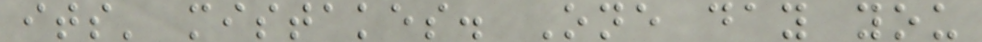its' mistakes. One day you
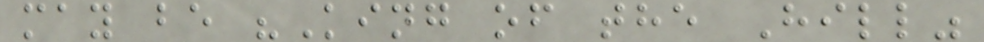may be "King of the Hill"
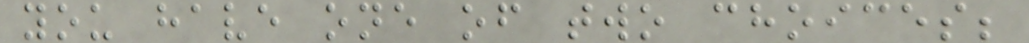you have one of two choices;
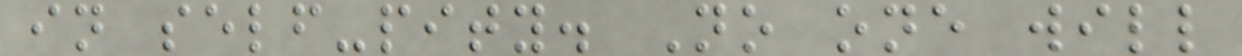in self-pity. No one will
